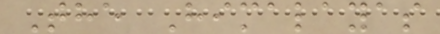The Himalayas
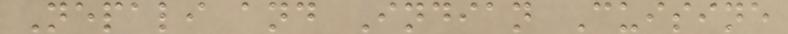Nepali and Indian Cuisine
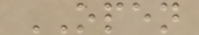OPEN
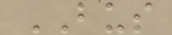BUS
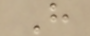H
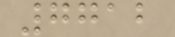7712
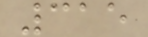315
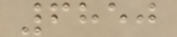6850
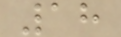18
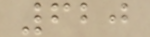620
